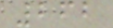262
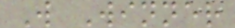W Winner
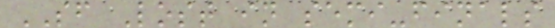SF Lost in semi-finals
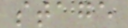stage
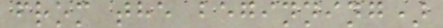from the beginning)
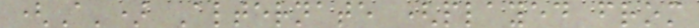(A') Alternate (played from
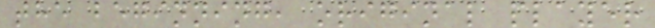the beginning, original player
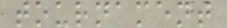tournament
